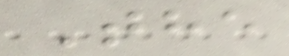The
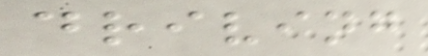driving
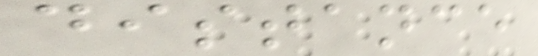distance
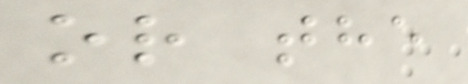or the
